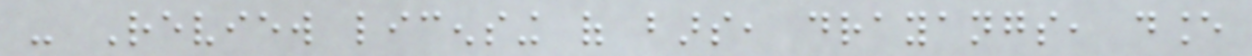- Review licensing of bars, drayangs, dance
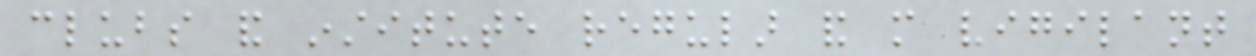clubs and institute regular and more vigilant
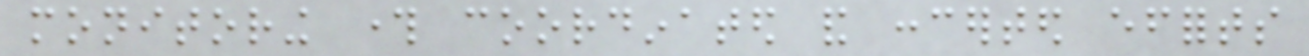monitoring through coordinated and concerted efforts
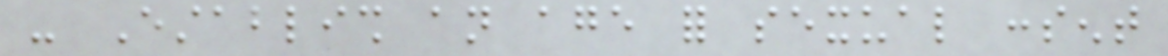- Establish an age for sexual consent
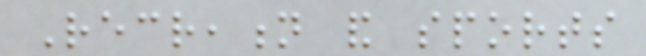Recreation and sports
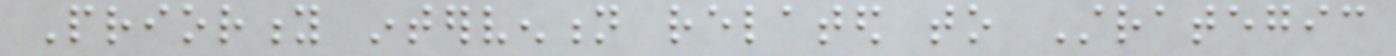Priority intervention related to Strategic
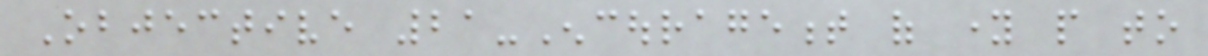Objective 21-Encouragement of young people to
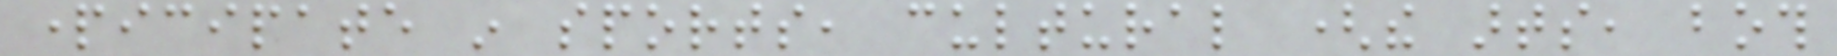participate in sports, cultural (the arts, both
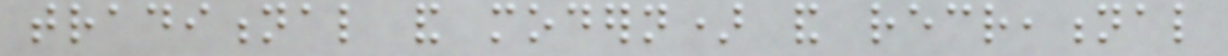traditional and modern) and recreational
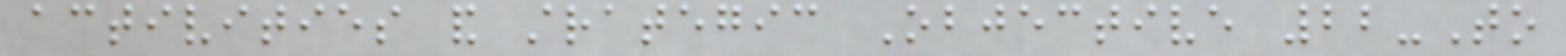activities and strategic Objective 22-To
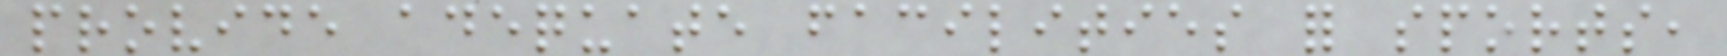provide adequate facilities for sports,
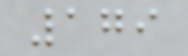179
